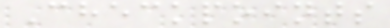Checkpoints
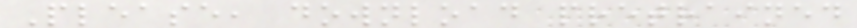Please, download pretrained
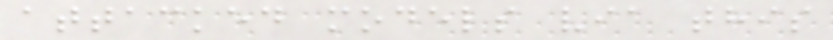attacked models via this
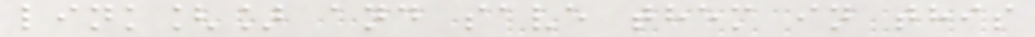link[] and save them in this
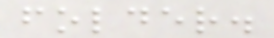folder.
